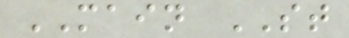MAIN ST
